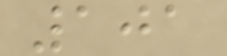101
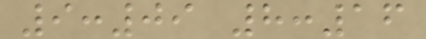9:09 8:16
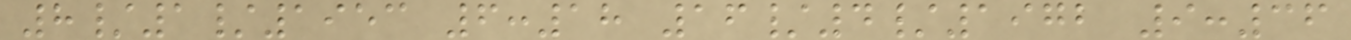8/1/1953 6:18 16/4/1972 9:36
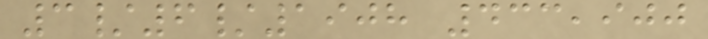3/6/1908 433,900
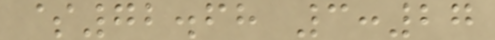$72.68 3:27
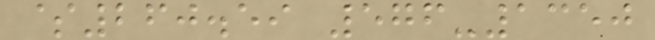$260.59 576-1350
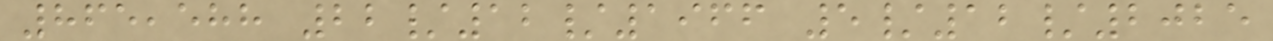865,588 22/12/1966 5/12/2025
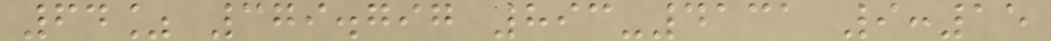64% 379.797 893-4131 9:15
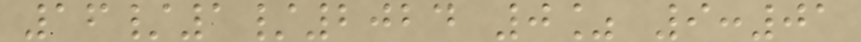16/1/2024 0% 9:01
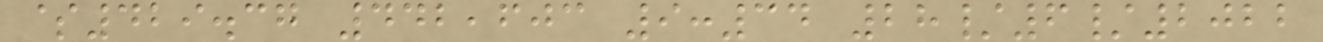$429.37 442,603 9:34 28/6/2022
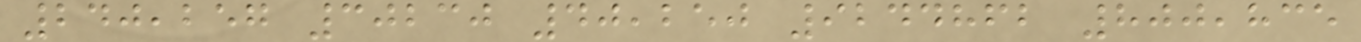240,257 30230 40,250 9244862 800,835
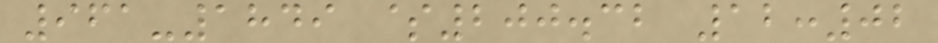961-1849 $200.32 12:02
